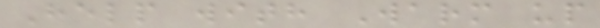Help with Warm up
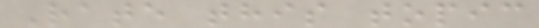Rate this topic
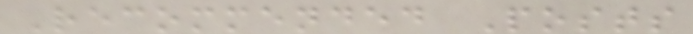Recommended Posts
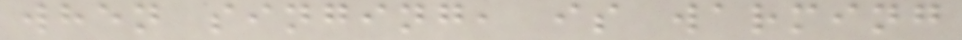when singing, is warming
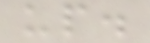up.
